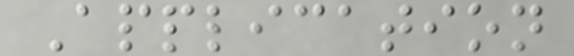Application
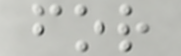for
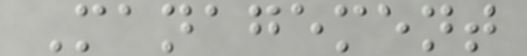Management
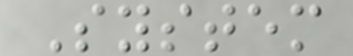System
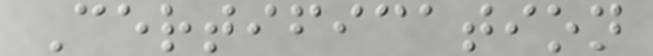Certification
